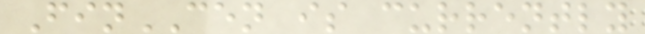FinCEN is currently
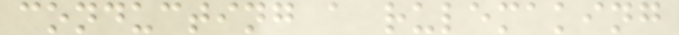conducting a rulemaking
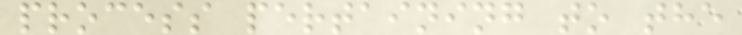process pertaining to the
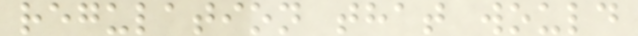regulation that would
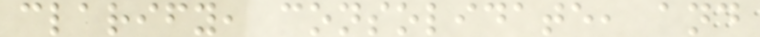clarify, consolidate, and
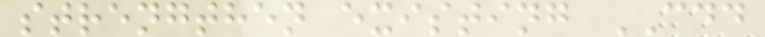strengthen existing CDD
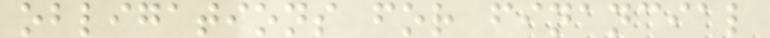obligations for financial
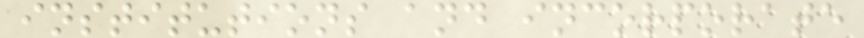institutions and incorporate
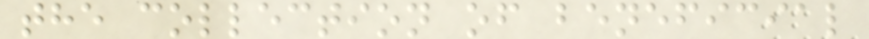the collection of beneficial
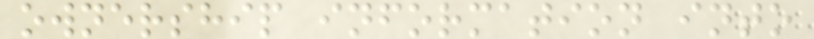ownership information into
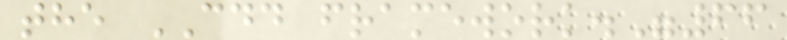the CDD framework."66
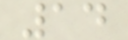14
